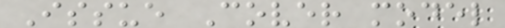Issue Cover model
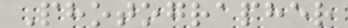Photographer
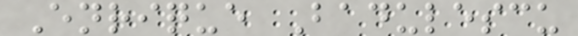Enrique Badulescu
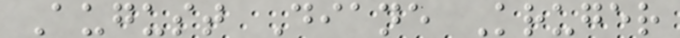August Diane Kruger
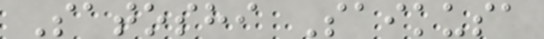Satoshi Saikusa
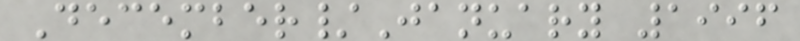December/January 1996
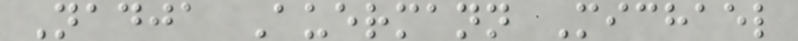Nadja Auermann Michael
